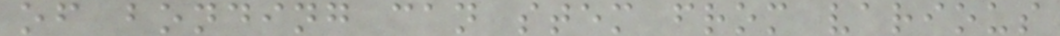of bonding can stem from various
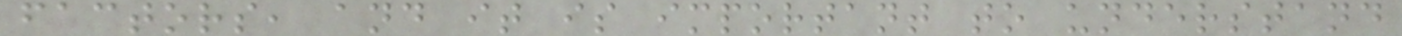factors, and it is important to understand
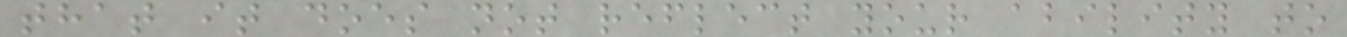that it does not reflect your ability to
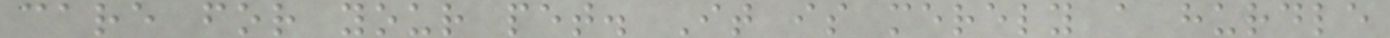care for your pet. It is merely a hurdle
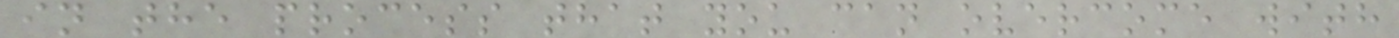in the process that you can overcome with
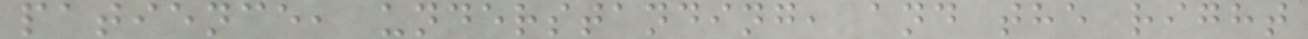patience, understanding, and the right
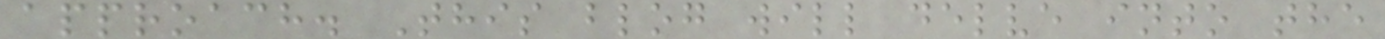approach. This blog will delve into the
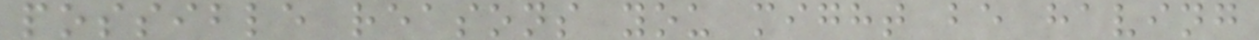possible reasons you might be having
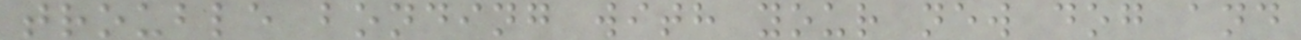trouble bonding with your new dog and
